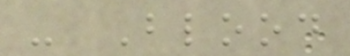- Blood
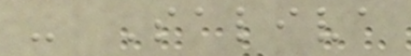- Saliva
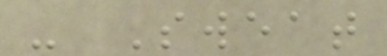- Sweat
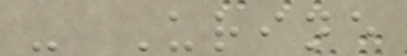- Urine
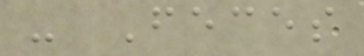- Feces
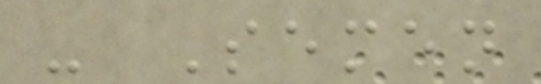- Semen
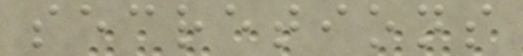secretions
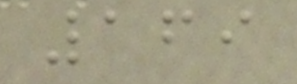169
